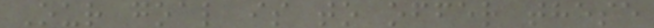Our goal is to offer these
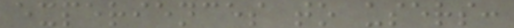experiences to users:
